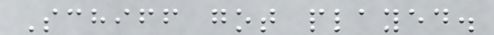Schiff got played.
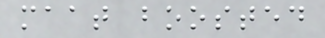maat boosted
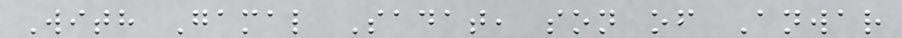With Gamal Sadat, son of Anwar
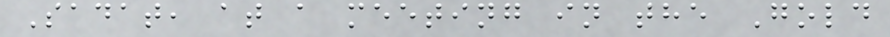Sadat, at a meeting in the Gold
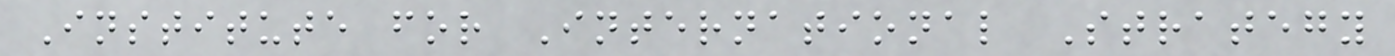Institute for International Strategy
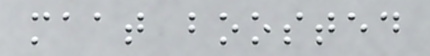maat boosted
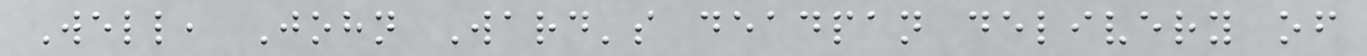Well, John Ward's deadpan delivery of
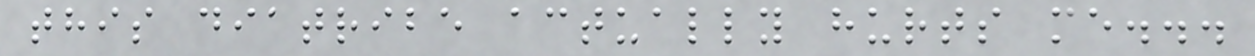this diatribe actually hurts me...
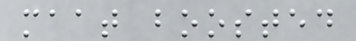maat boosted
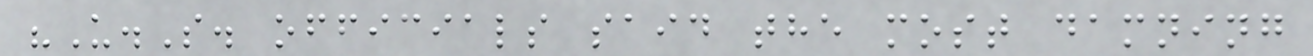"U.S. officials said the most damning
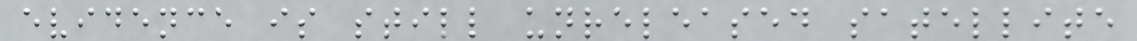evidence is still unreleased satellite
